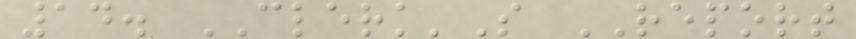14. CLERK'S REPORT
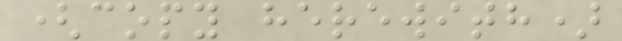(copy herewith)
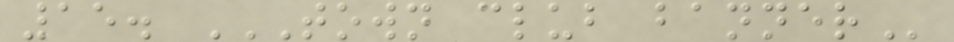15. TOWN CLUB BANNER
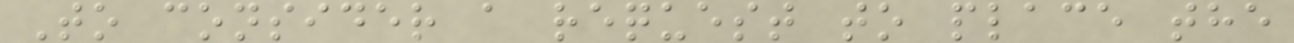To consider a request to place the
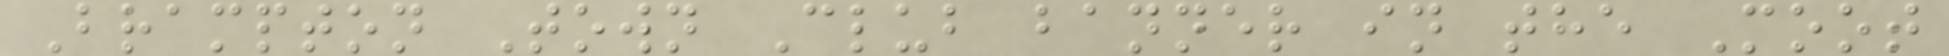Brampton Town Club banner in the Moot
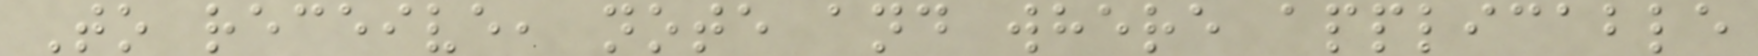To receive, note and where applicable
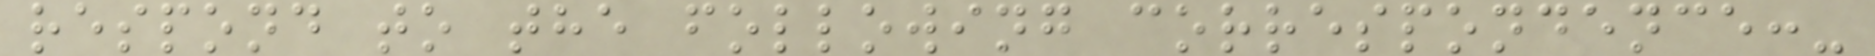respond to the following correspondence:-
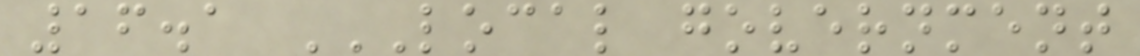16.1 LOCAL GOVERNMENT
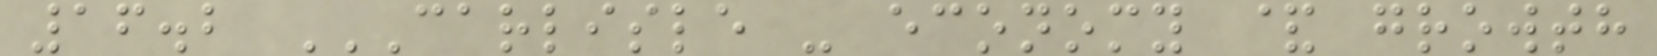16.2 CARLISLE - ECONOMY & GROWTH
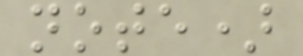note)
